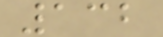132
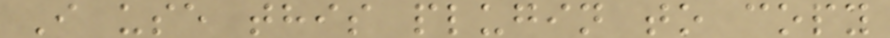I use this plugin to copy
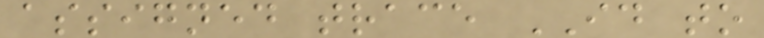assigned trace ID to
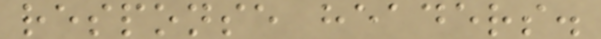response headers.
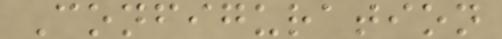Configuration
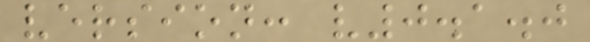version: v0.1.0
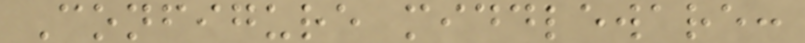Configure middleware:
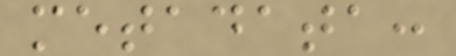metadata:
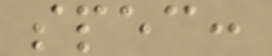spec:
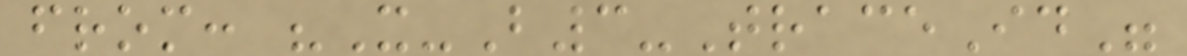from: "X-B3-TraceId"
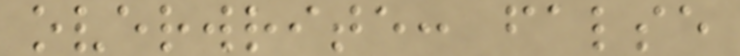overwrite: false
